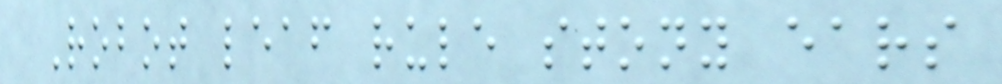Robot leaf rule stony ears
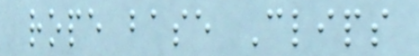rope base Clips
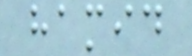hamid
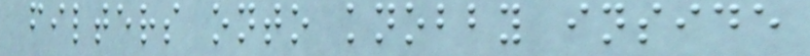filters onto knobby inside
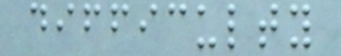difficulty
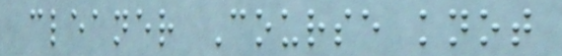cleaner Course knot
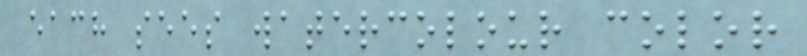each sees watercolour color
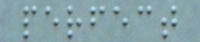perfect
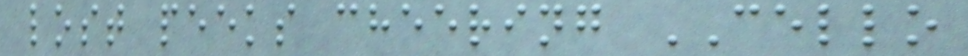lost peeks cheering CELLO
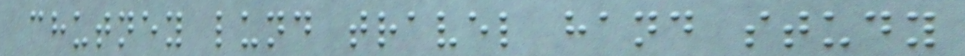chutney lund travel hand study
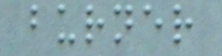burner
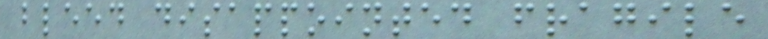bleed disappointed fragile
